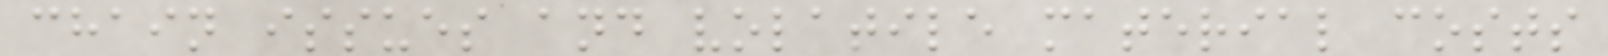chain issues and volatile material costs
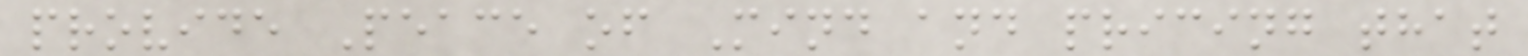provide Peace of Mind and pricing that
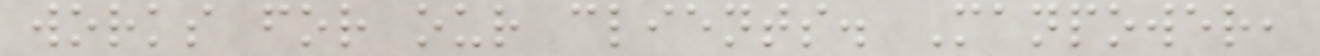works for our clients. Manpower,
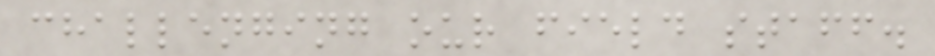challenging our field staff.
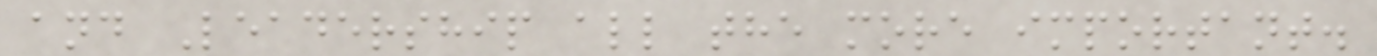and Leadership all the more important.
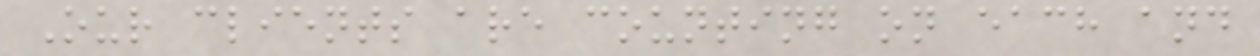Our clients are counting on each and
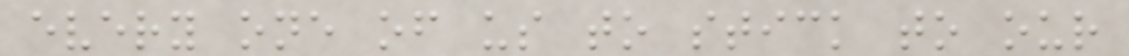every one of us to stick to our
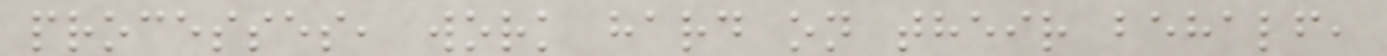processes, work hard on their behalf,
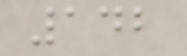142
